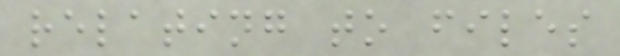relating to files
